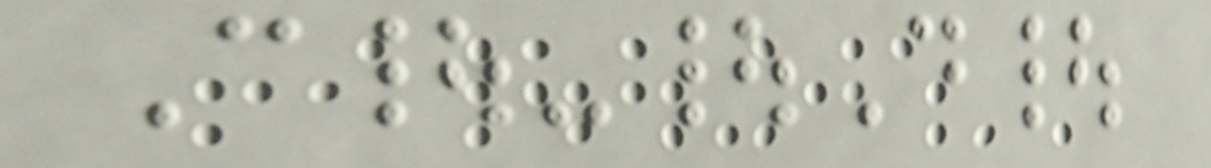C|-|D|
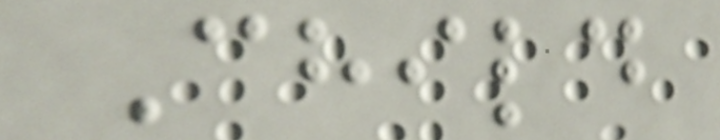Child
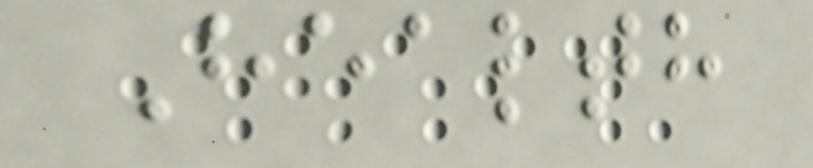Health
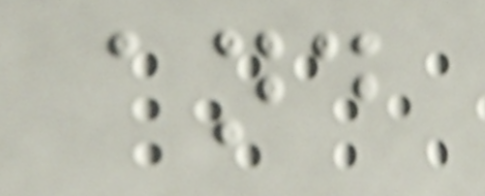and
